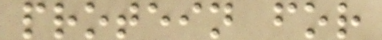protein for
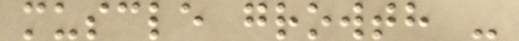muscle growth -
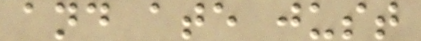and ate just
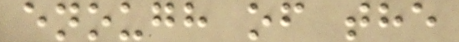enough of the
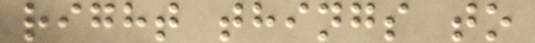right things to
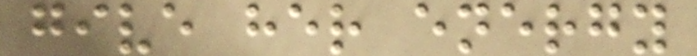give her energy
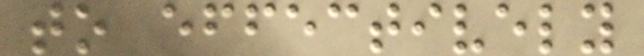to effectively
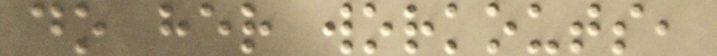do her workouts,
